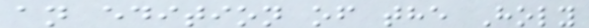an edition of the Holy
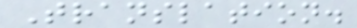Translation.
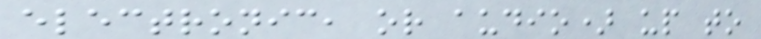electronic, or audio) up to
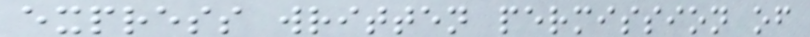express written permission of
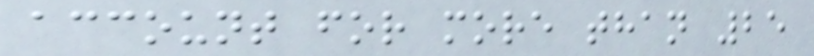account for more than 25
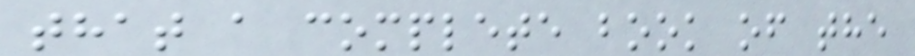that a complete book of the
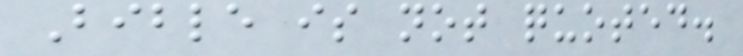Bible is not quoted.
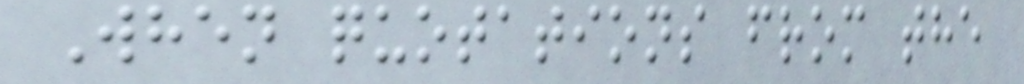When quotations from the
